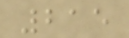215
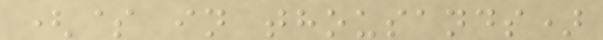($ in thousands)
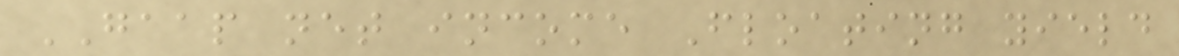GAAP net income Floating yield
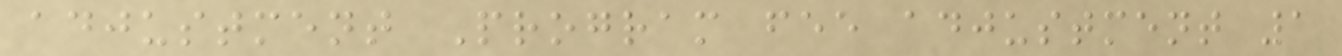adjustment Program fee adjustment 1
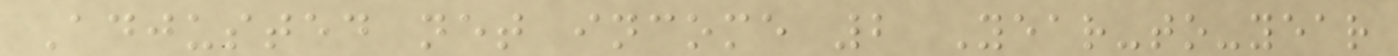Adjusted net income 2 Year-to-year
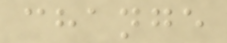change
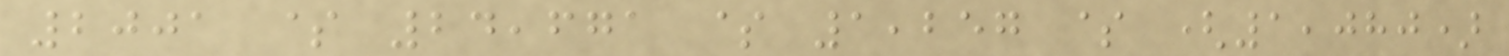2001 $ 24,671 $ 1,257 $ (1,080)
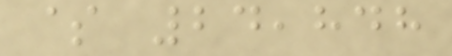$ 24,848
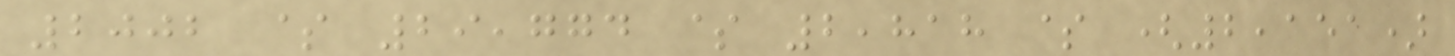2002 $ 29,774 $ 2,818 $ (2,151)
